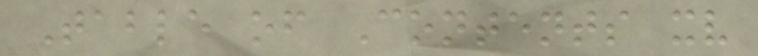Table of Contents xv
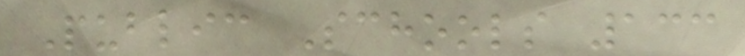Public Schools 133
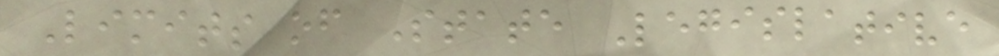Limits of State Legislative
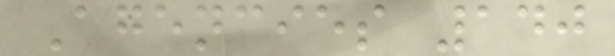Agencies 140
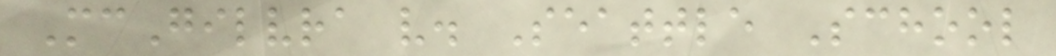McGilvra v. Seattle School
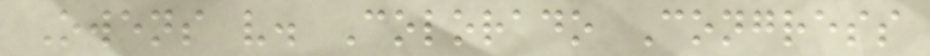Owens v. Colorado Congress
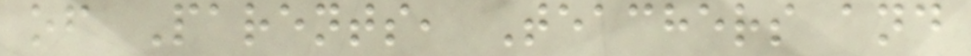of Parents, Teachers and
